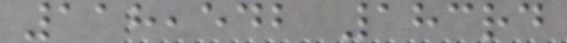118,542 183rd
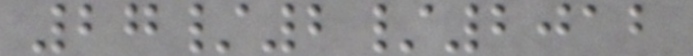27/2/2012
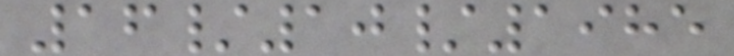16/10/1985
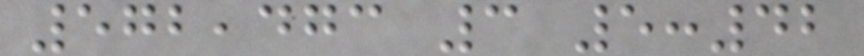572,473 3 5:42
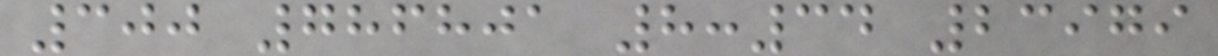300 786801 8:34 23979
